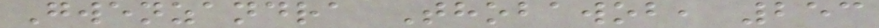Gwenzandra Thobawob, 253
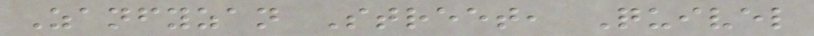Zanfyzan Street, Quivel
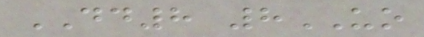DD8 8UO
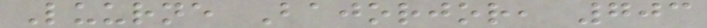Luurne Bajorjor, 703
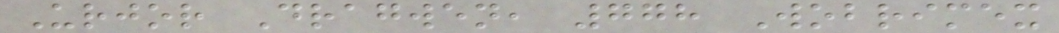Urjor Dragwen, 778 Wobrimex
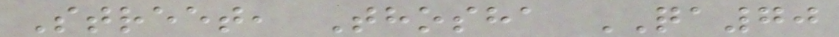Street, Thosha QA70
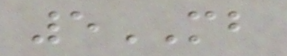5MB
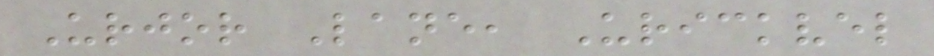Urjor Lane, Urickvel
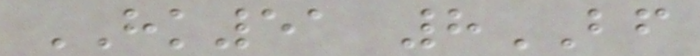HK51 8BF
